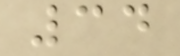34
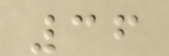36
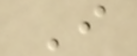I
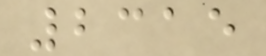2315
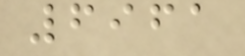6961
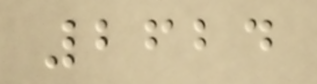2624
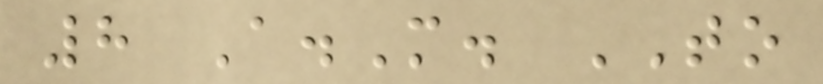8 A.M. TO
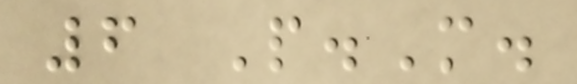6 P.M.
